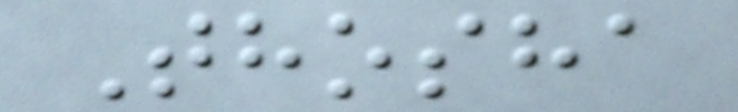Thosha
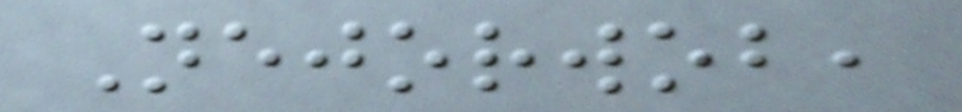Nejorwob,
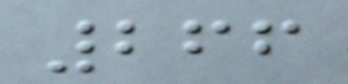266
